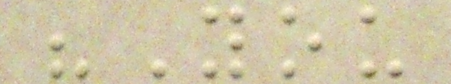"You
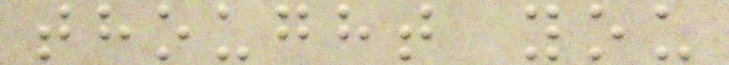thought you
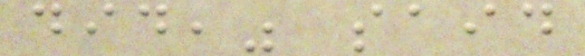did," said
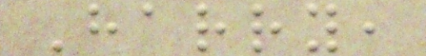Harry,
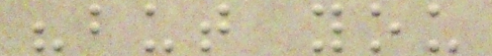"but you
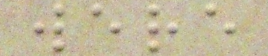were
